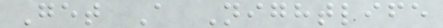Get A Nightlife
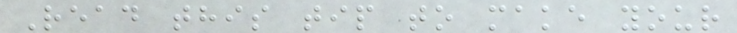Read this tip to make your
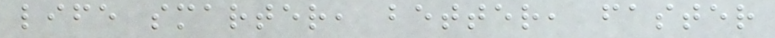life smarter, better, faster
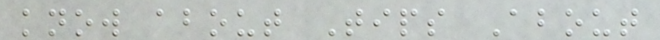know about Tips About
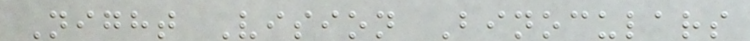Night Vision Binoculars
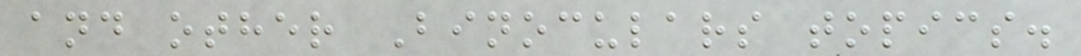and other Binoculars topics.
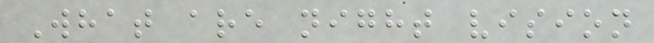What are night vision
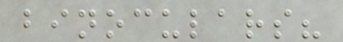binoculars?
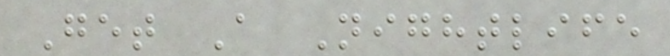Get A Nightlife
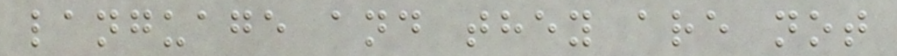language and they are not
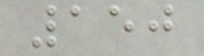150
